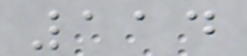114
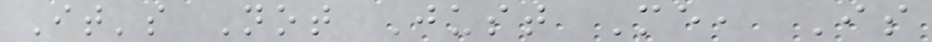It's Not Just Me, Is
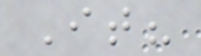It?
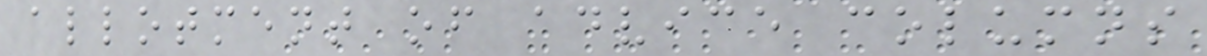allotment of advice columns
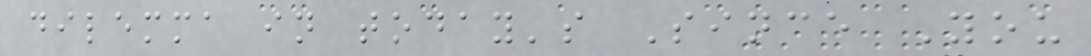dilemma in today's Since You
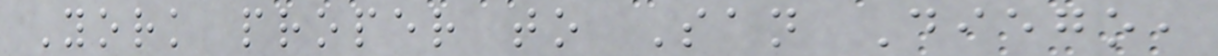York proper to San Diego,
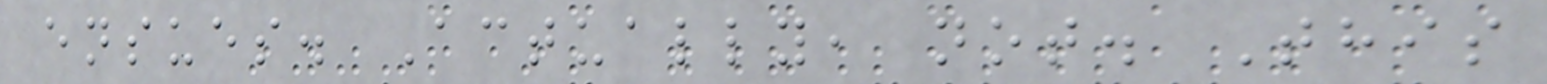ensues. Actually, not. This
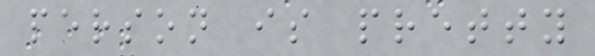person is pretty
